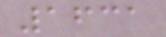1631
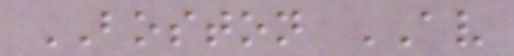BOSTON AV
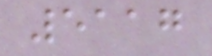5117
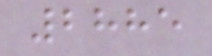2885
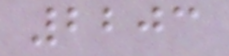2203
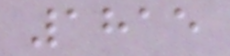1815
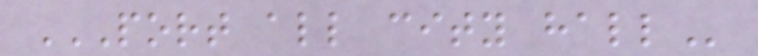PORT ALL CITY HALL
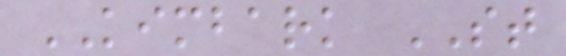KIMBARK ST
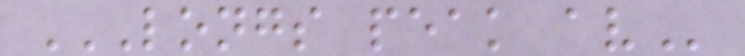LONGS PEAK AV
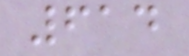614
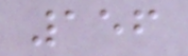156
